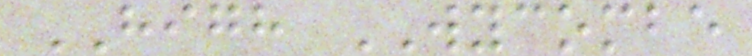HIGH WYCOMBE
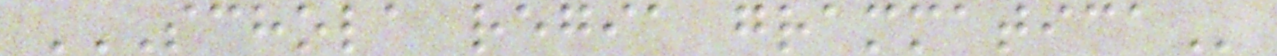SCHOLA REGIA GRAMMATICA
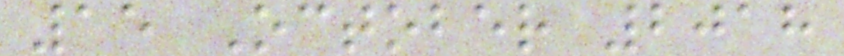15 October 2018
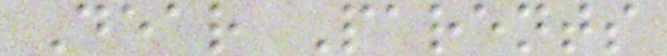Dear Parents
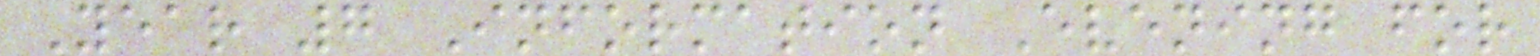Year 7 Information Evening for
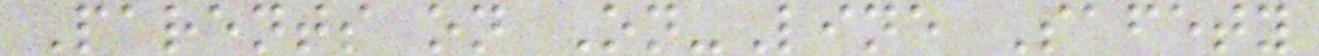Parents on On-Line Safety
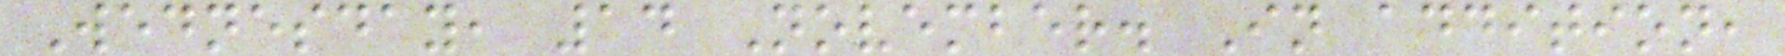Wednesday, 14 November. In addition,
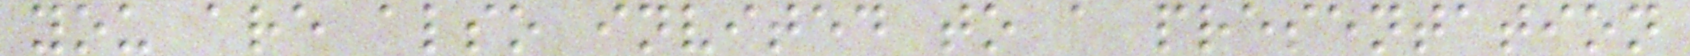you are also invited to a presentation
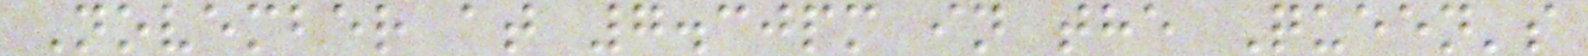November at 7.30pm in the Queen's
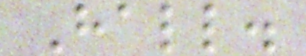Hall.
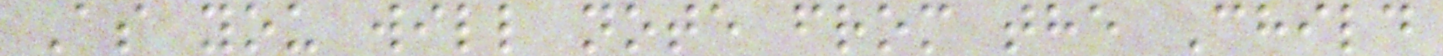As you will note from the Child
